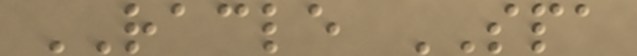RACLE SPA
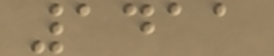1411
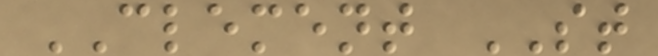CLEMENT ST
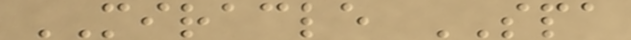MIRACLE SPA
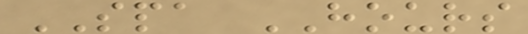SPA HOURS
